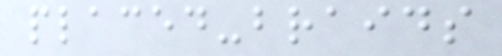placed-braids
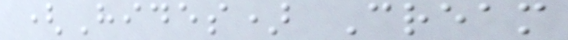(Hides) Cream
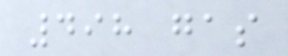498 gas
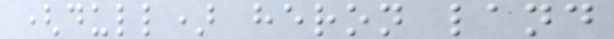(dull) heron land
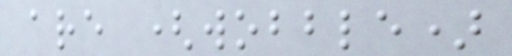are (wobble)
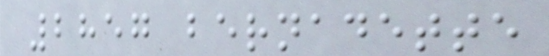2857 bernadette
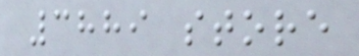3889 store
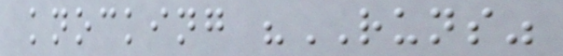knocking "RUNS"
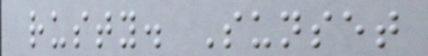rusty. Sunset
